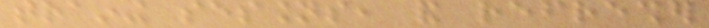training sessions, and refresher
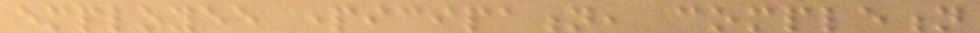employee participation, completion
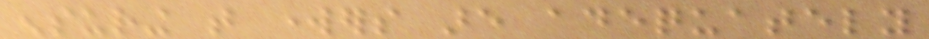ensuring that workers are adequately
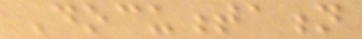Documentation
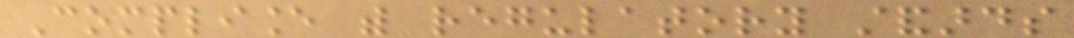Compliance with regulatory standards
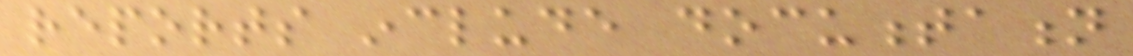reports include documentation
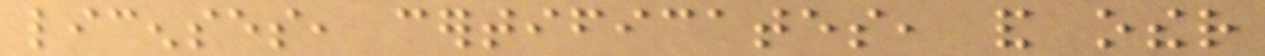licenses, certificates, and other
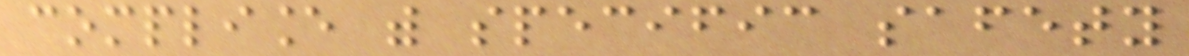compliance with specific safety
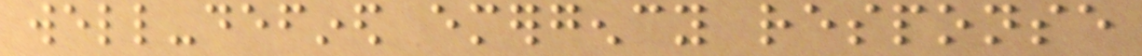well-defined emergency response
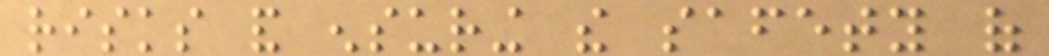risks and ensuring the safety of
